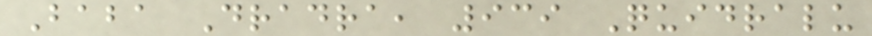Baba Dradra, 939 Quidralu
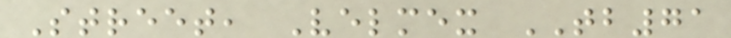Street, Velmex TB71
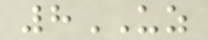8UZ
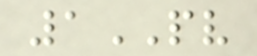1PV
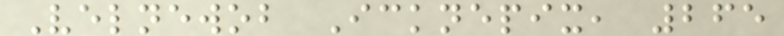Velnewob Icknepix, 265
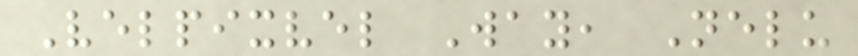Velpixvel Way, Nelu
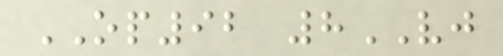OP92 8VJ
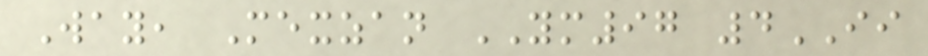Way, Mexzan YM97 4II
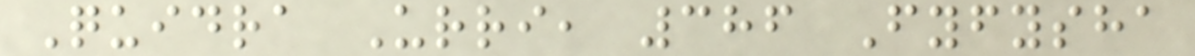Quidra Urri, 386 Fyfysha
